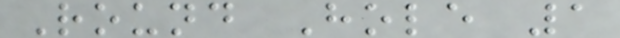Round Hole 1
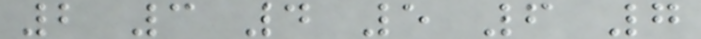2 3 4 5 6 7
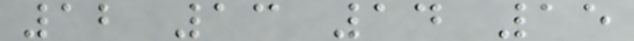12 13 14 15
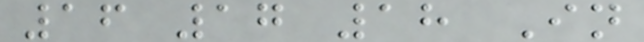16 17 18 In
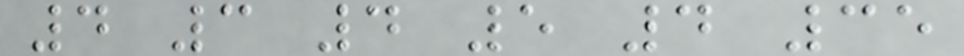4 3 4 5 4 35
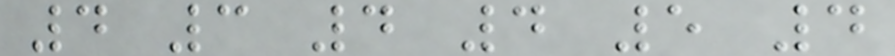4 3 4 4 5 4
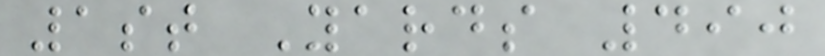1st Yards 490
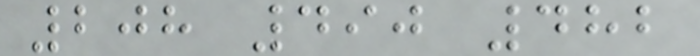208 490 482
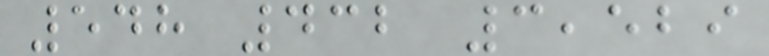548 432 3,529
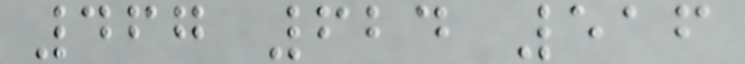467 624 516
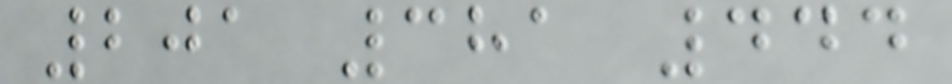201 381 444
